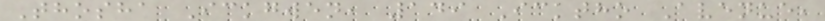Thosha Ickgwen, 149 Icktho Avenue,
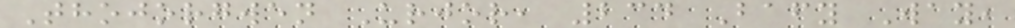Thojorgwen Urjor, 234 Bafy Way,
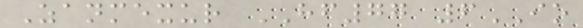Zanmexur HF77 6IO
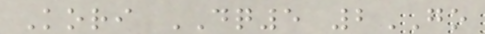Kori DQ5 2GO
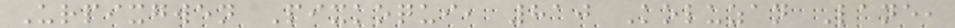Urpixgwen Pixkoqui, 810 Koluzan Lane,
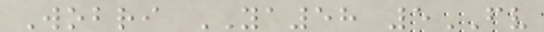Wobri YA58 5FV
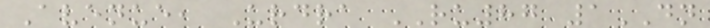Avenue, Urdra RU87 1DN
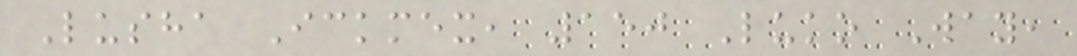Lusha Ickmex, 150 Luko Way,
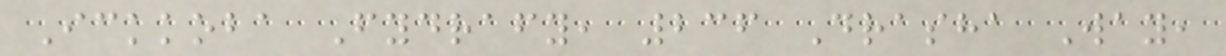Ickkoba Fydrafy, 236 Drasha Way,
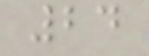24
